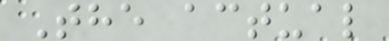The actual
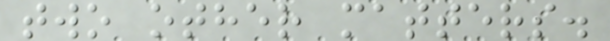two other matters.
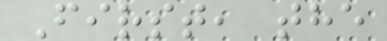First, the
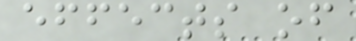effects of
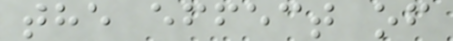the effect of
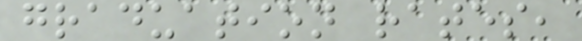graduation rates,
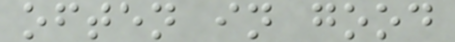often in good
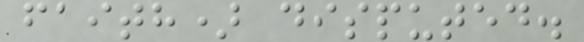faith) disputed.
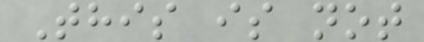This is not
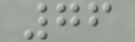76
